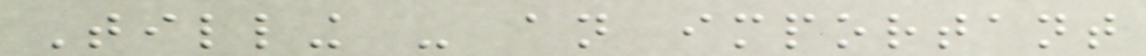Tilling - an important
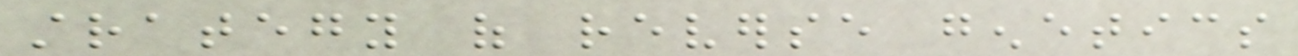strategy of reverse genetics
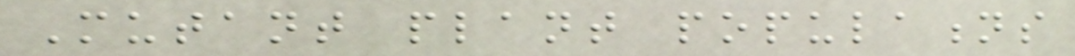Mutant plant populations
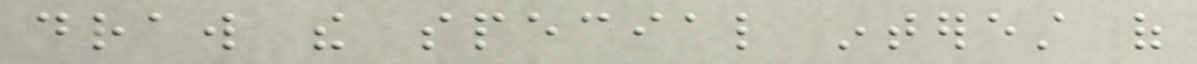draw the special interest of
